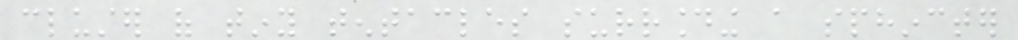cluster of tiny tentacles surrounding a sphincter
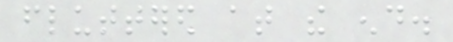fluttered at the end.
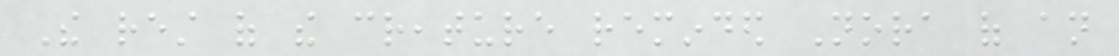The rest of the creature reminded Nora of an
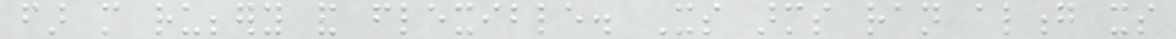far more rubbery and flexible. Its arms ran along its
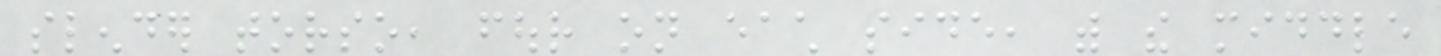slender torso, four on each side, with the middle
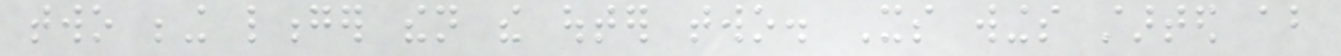two being longer then the outer two. Its wings started about
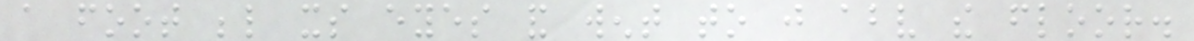a foot below its eyes and went to just above the floor.
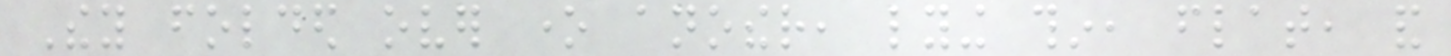They folded over one another, lying thin, flat, and
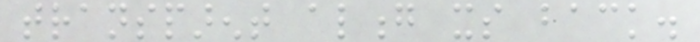transparent along its back.
